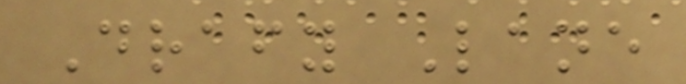Drafy Lane
